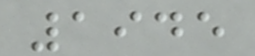1945
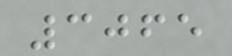3065
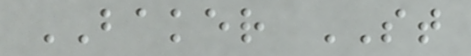BAKER ST
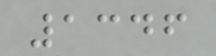1346
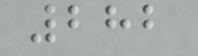282
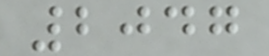2047
